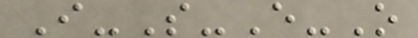I-S-E-O
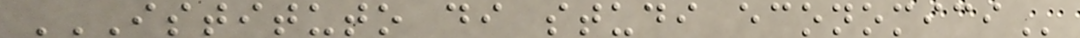ISTITUTO DI STUDI ECONOMICI
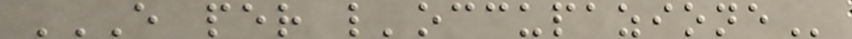E PER L'OCCUPAZIONE
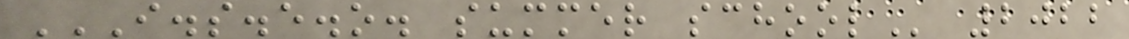I.S.E.O. SUMMER SCHOOL 2022
